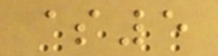$5
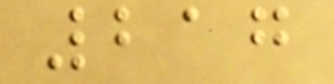217
